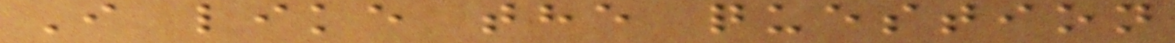I like the question
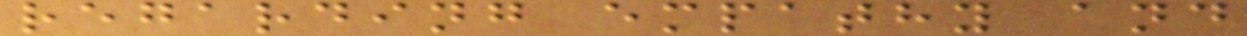regarding empathy and
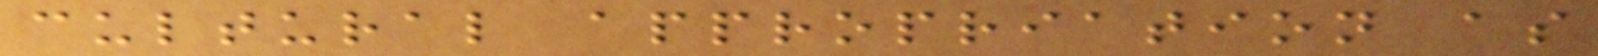cultural appropriation as
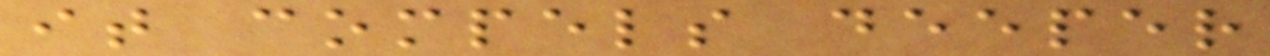it compels deeper
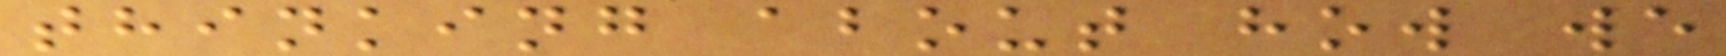thinking about how we
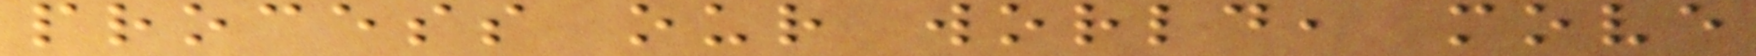process our world, move
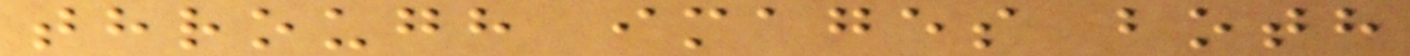through images both
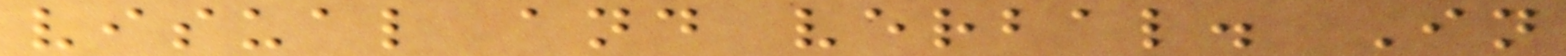visual and verbal. In
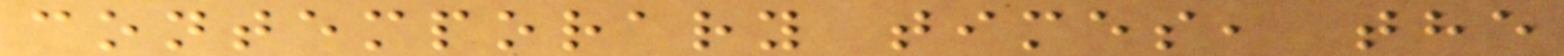contemporary times, the
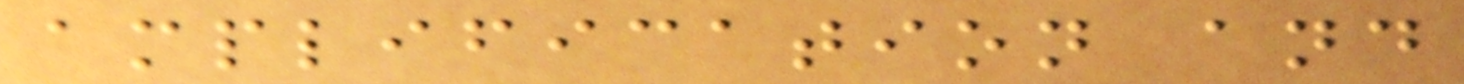amplification and
